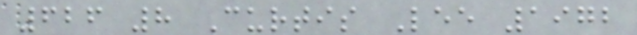626 8 Curtis Lee 1972
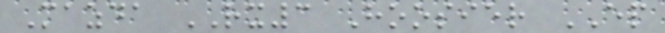Mazda RX3 Hoosier EP
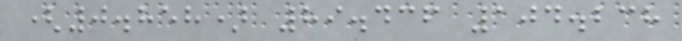(0.858) 89.436 104.238
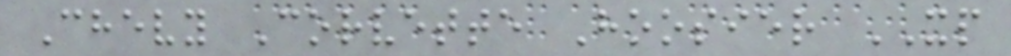Chevy Corvette Hoosier XP
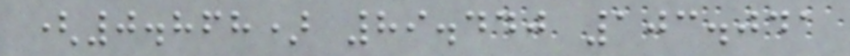(0.868) 89.440 103.041
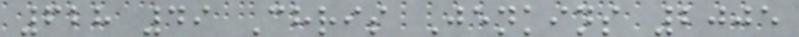628 49 Chris Jenkins 2005
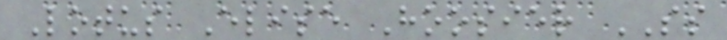Lotus Elise Hoosier SS
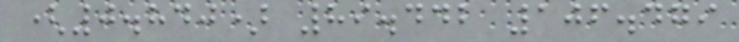(0.840) 89.442 106.479
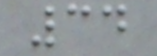34
